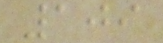109
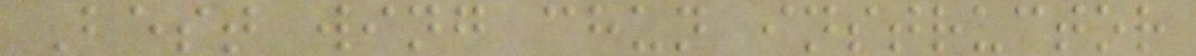Best wing chun instructor
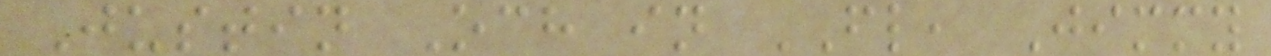Justin Och in FL, Jimmy
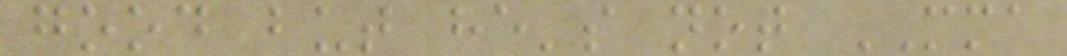good but he's not MMA
